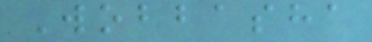Wobbasha
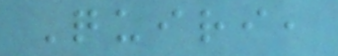Quiri,
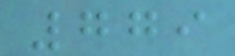779
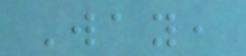Way,
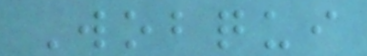Wobqui
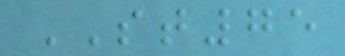ST75
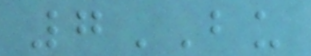7BU
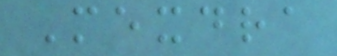Mexdra
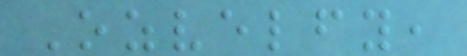Ozvelfy,
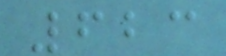623
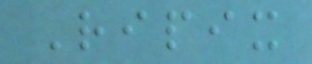Ripix
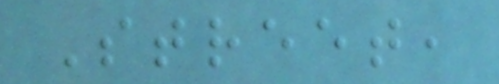Street,
